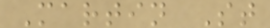Martin St
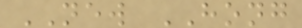NEW HONG
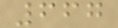667
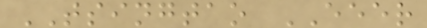TSINGTAO EEER
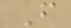F
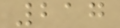217
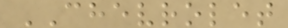CHEVROLET
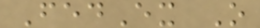FedEx O
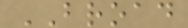BROAD
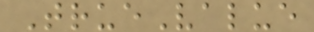TrueValue
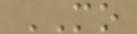MO
